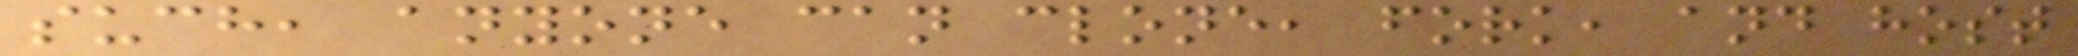such, anyone can clone, fork, and host
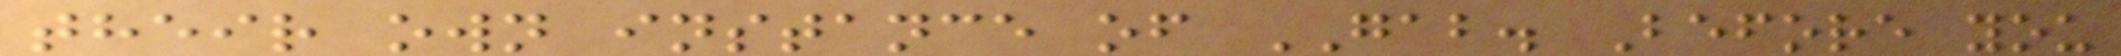their own instance of GAB. Before you
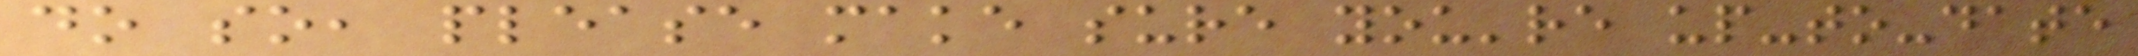do so, please make sure you're up-to-date
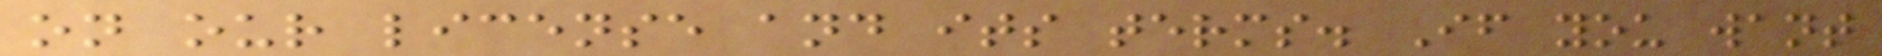on our license and its terms. If you want
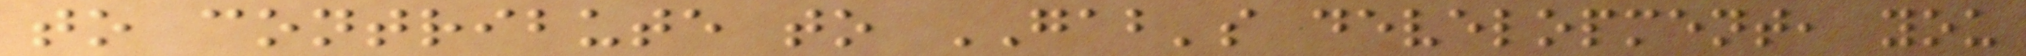to contribute to GAB's development, you
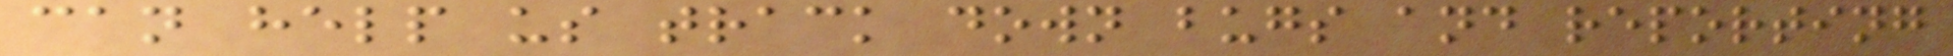can help us track down bugs and reporting
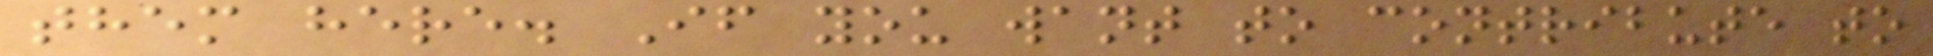them here. If you want to contribute to
